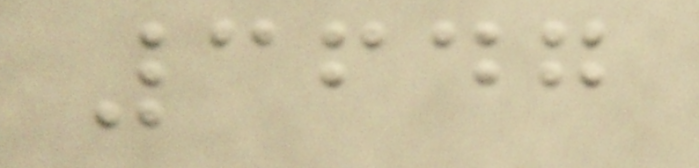3647
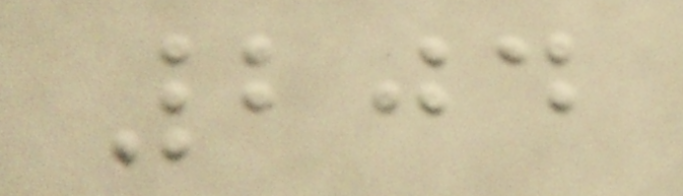204
